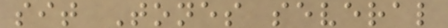sit Tones several
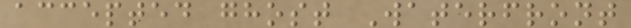accepted ghost Waterfront
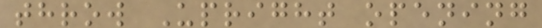throw Upright opening
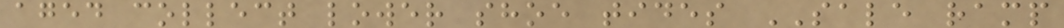aged collect lower shoe tides SALE ramp
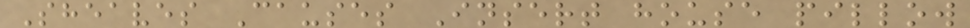Sheaves Causes Insert house pillow
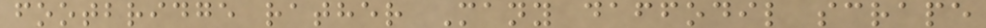footbridge rather Many daffodil scrape
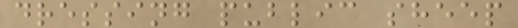dressing public sheep
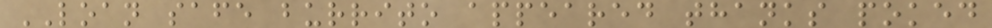LOAN safe burrito appeared thanks poked
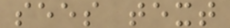sees text
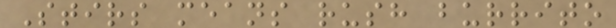Stirs means rush burrito
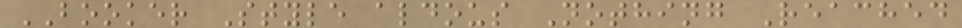BOOKER Style aldous Nothing Reached
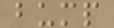bump
